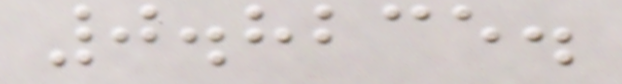0.8235.
